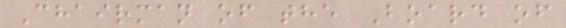Chairman of the Board of
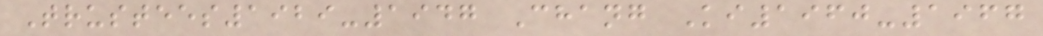Trustees1929-1947 Chang Ki1960-1967
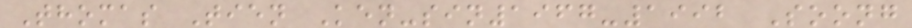Thomas Tien Ken-sin1967-1992 Soong
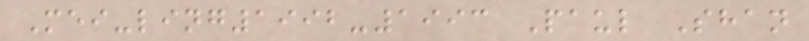Mei-ling1992-1993 Paul Shan
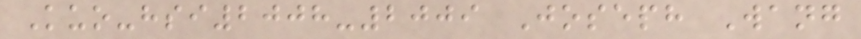Kuo-hsi2008-2009 Joseph Wang
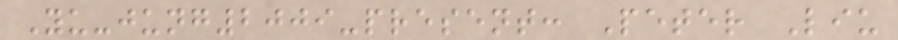Yu-jung2009-present: Peter Liu
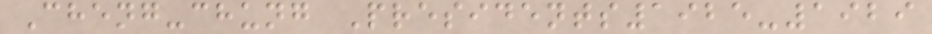Cheng-chung Presidents1925-1929
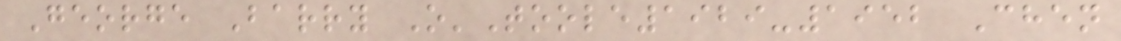George Barry O'Toole1929-1952 Chen
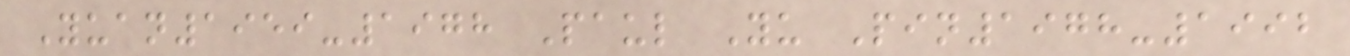Yuan1959-1978 Paul Yu Pin1978-1992
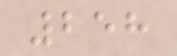258
